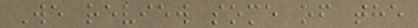We review some of the
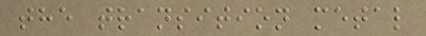the transition metal
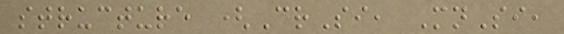structure (CrSi, MnSi,
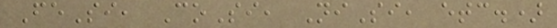FeSi, CoSi, NiSi, etc.)
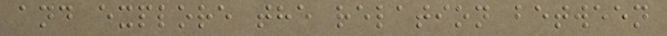and explore the relation between
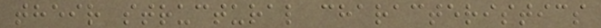their structural characteristics
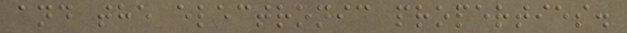and the electronic properties.
